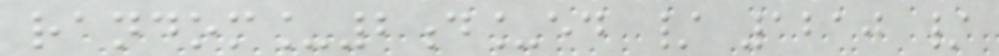random_2d_ed / 1210 /
